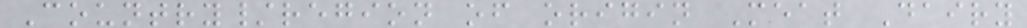Country/region of origin Meat Dairy
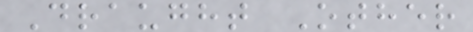Draught Other
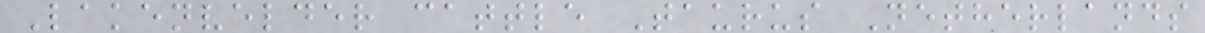Lakenvelder cattle Taurus Netherlands
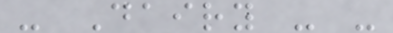- Dairy - -
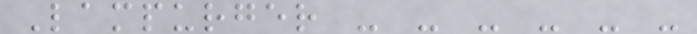Lampurger - - - - - -
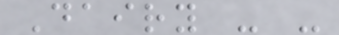Dairy - -
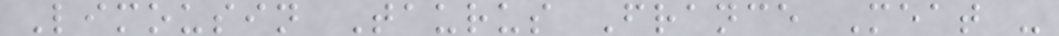Limousin Taurus France Meat -
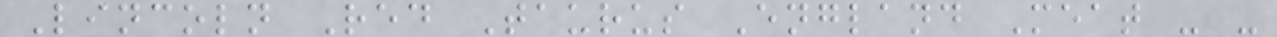Lincoln Red Taurus England Meat - -
